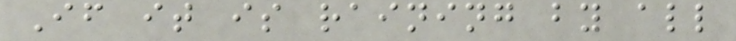If it is raining by all
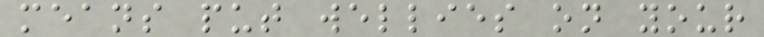means put wellies on your
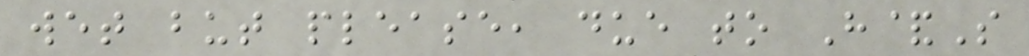wet but please, due to H&S
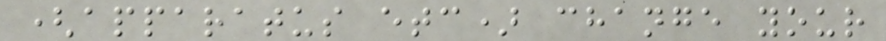(apparatus etc) change your
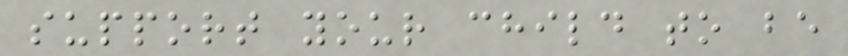support your child to be
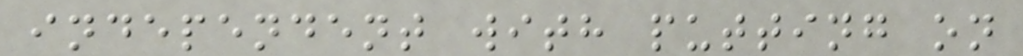independent with putting on
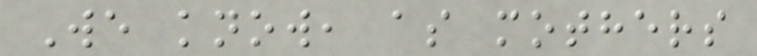We know, as mothers
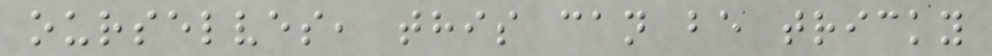ourselves, this can be tricky
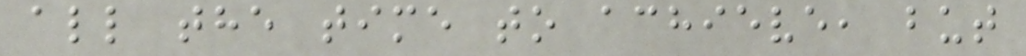all the time to achieve, but
